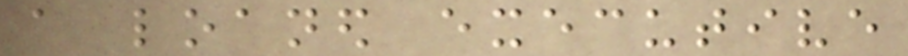a loaned executive
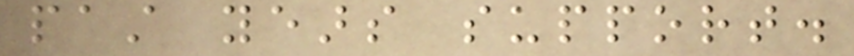past years support.
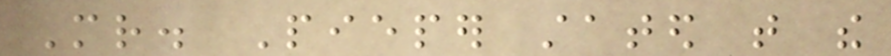Mr. Pieper stated that the
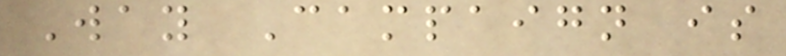Way Campaign is
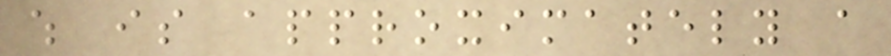which is approximately a
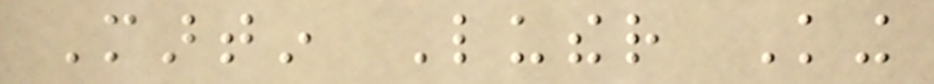Martin Luther King
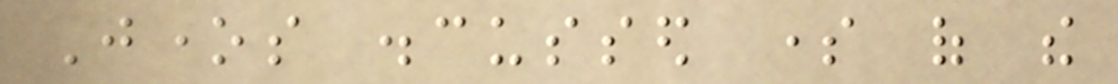Jones discussed some of the
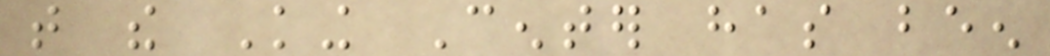that the King Center has been
